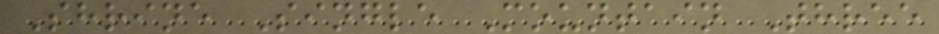Shrine Single Mountain Three
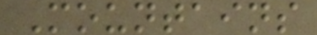Mountains
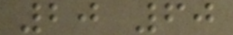20 60
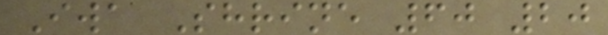Iwa Shrine 60 20
